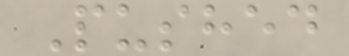Pushed
